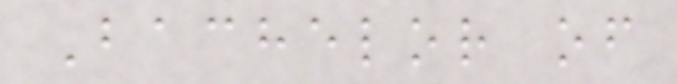Bachelor of
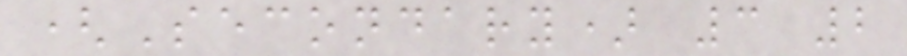(Secondary) 3 2
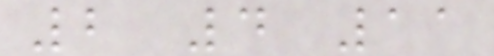2 4 11
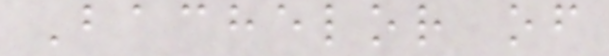Bachelor of
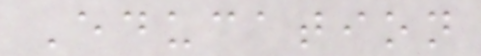Education
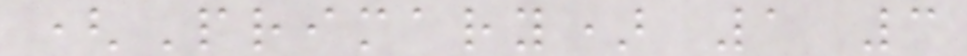(Primary) 1 3
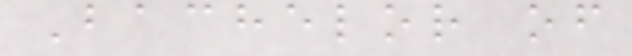Bachelor of
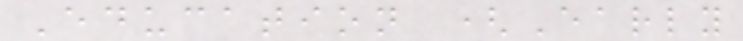Education (Early
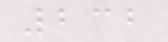232
